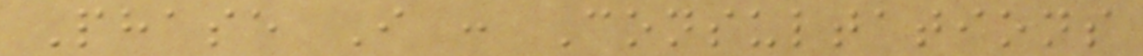Phase I : Consultations
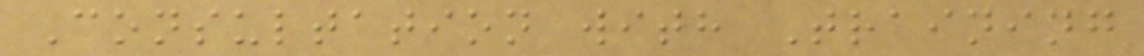Consultation with Training
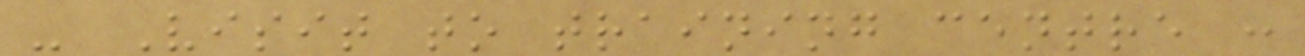- Visit to training centre :
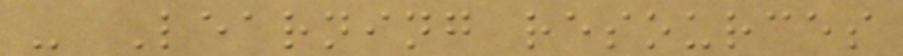- Learning resources
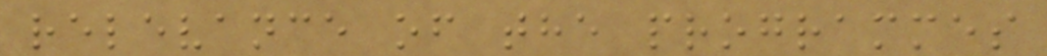relevance of the programmes
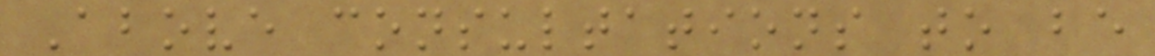Above consultations to be
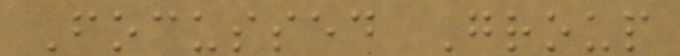Focussed Group
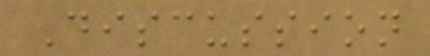Discussion
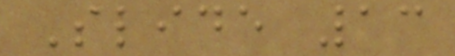Slide 13
